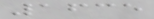1635
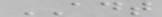ADT
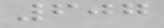607
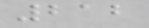212
